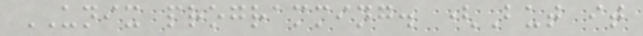UNIX programming. (But it
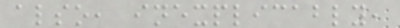also, inexplicably,
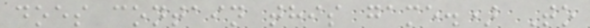does contain this game.) To
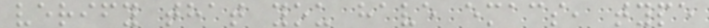verify that you have emacs, type
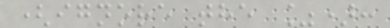(ignore the %):
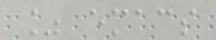% emacs
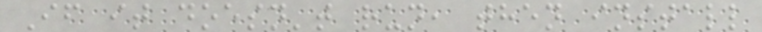If it doesn't run, then install
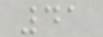41
